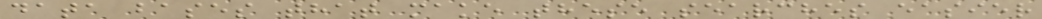data bases that make these searches easier
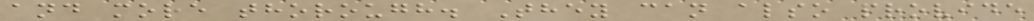and more thorough. They can also provide
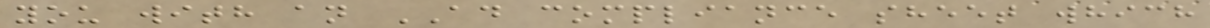you with an AD compliance sheet which
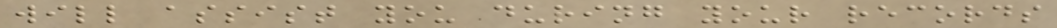will assist you during your records
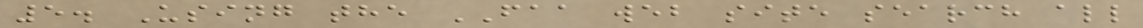5. Using the FAA web site search all
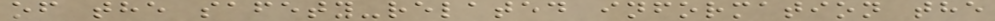of the safety-related information the
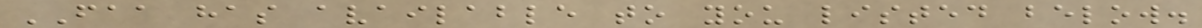FAA has available to you listed below.
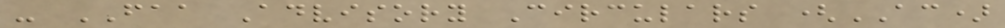- FAA Advisory Circulars (AC)
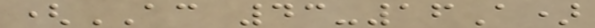(AC 43-16A)
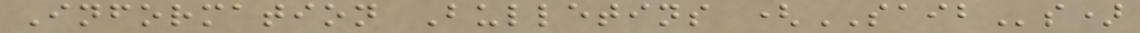Information Bulletins (SAIBs)
